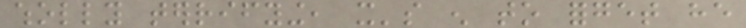wholly terrifying, it's enough to forget he
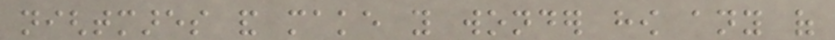nightmares and make you wonder how any of
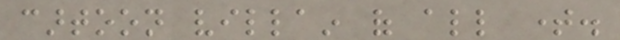cartoon villain of all time.
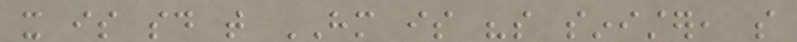it is said that HIM is "so sinister, so
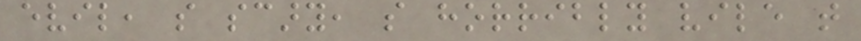evil, so scary, so horribly vile that
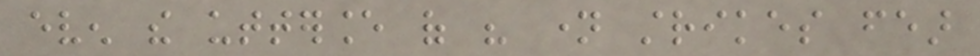even the utterance of his name strikes fear
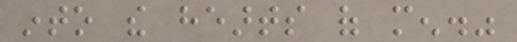into the hearts of men."
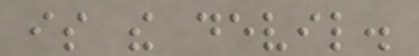is the devil.
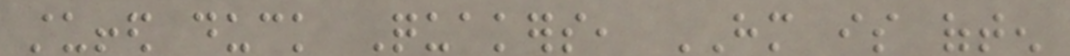stuffed duck Quakers, HIM is often
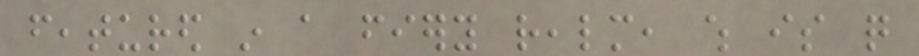featured in a fiery realm, which is quite
